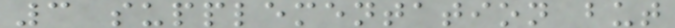3 supplementation but
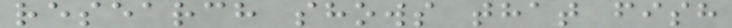research shows that fish
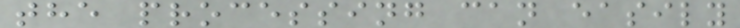the processing can easily
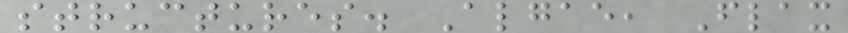structures. Algae, Flax
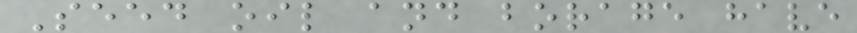Seed oil and borage have
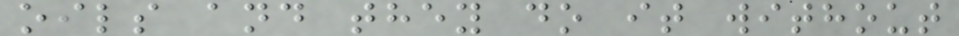oils and they do it without
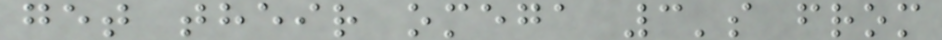get their omega 3's from
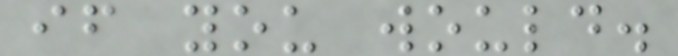if you would.
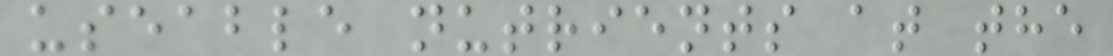useable nutrients at the
